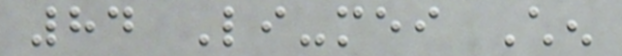84 Li-mei Chen
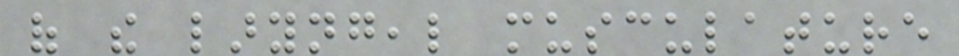of the laryngeal musculature
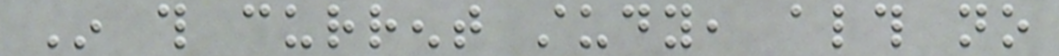In this current study, although no
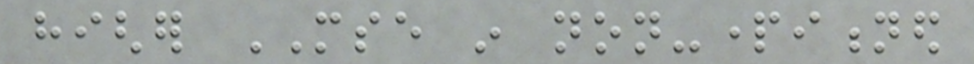higher MSE in non-partitioned
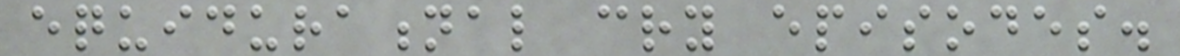equidurational cry episodes.
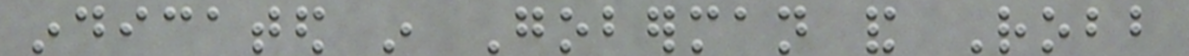indicated in Goberman and Robb
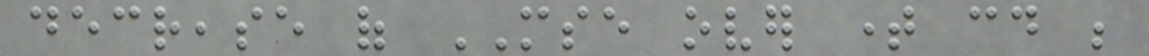decrease of MSE over time could be
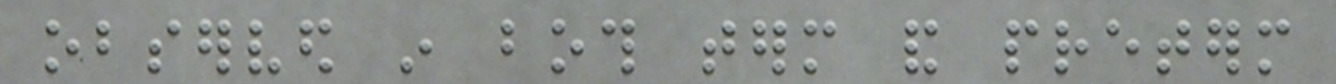observed in both term and preterm
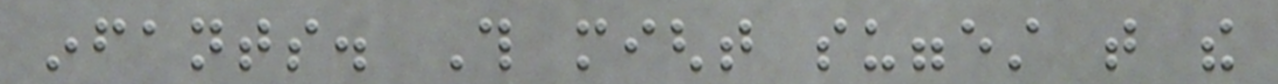infants. This might suggest that the
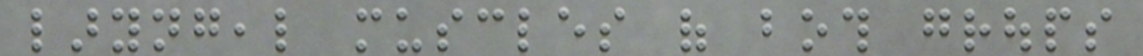laryngeal muscles of both groups
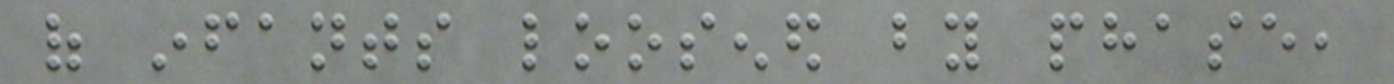of infants loosened by phase,
